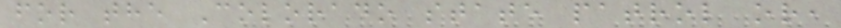for the Colorado state patrol or,
